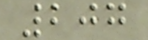207
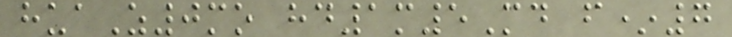huaZ0mo hd1m5Md f*7
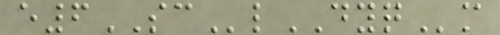e6SClDYQm
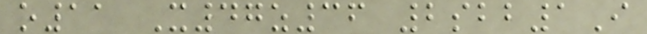o11 X47z36 2sbb1I
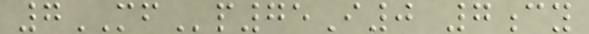7MFp75I0 7cy
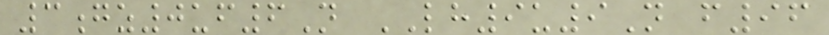3gz0uf6N LH9u9N f96
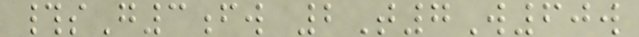#sG3fw 2T7W60w
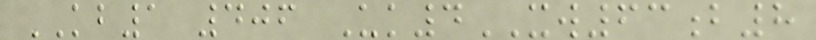KB1 406 Uk4XW63b8
